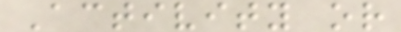Activity or
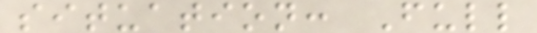situation: Full
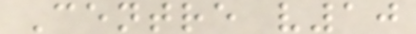Centre v10
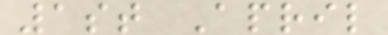1st April
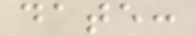date:
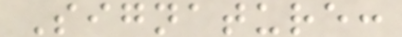Signature:
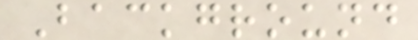Background
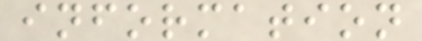information
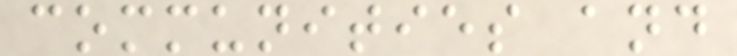communities and
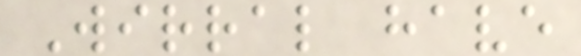Wirral have
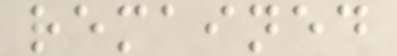remained
